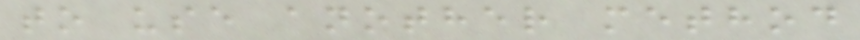to use another method
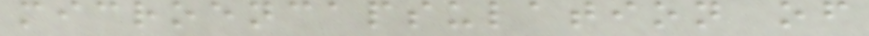microencapsulation of
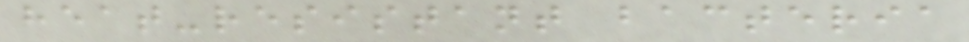heat-resistant bacteria
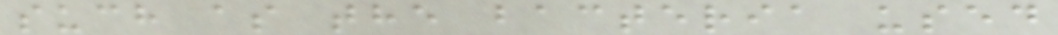such as the bacteria used
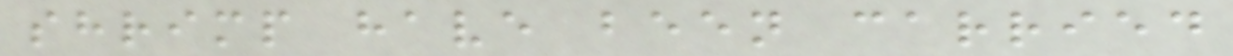shrimp have been carried
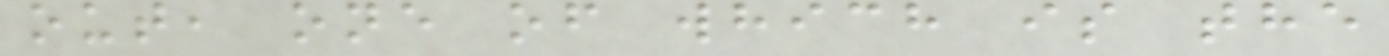out, one of which is the
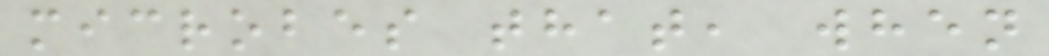microbes that, when
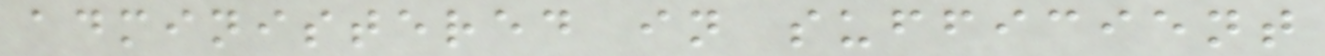administered in sufficient
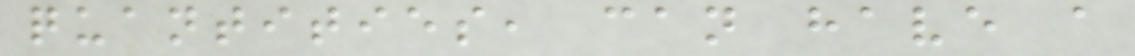quantities, can have a
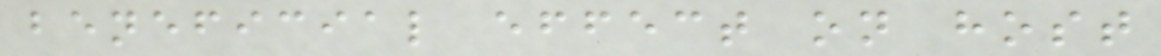beneficial effect on host
